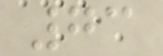73
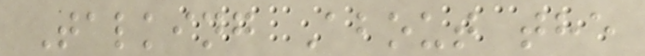Talking About the
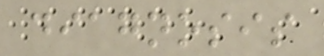diagnosis
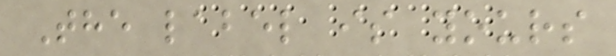The label is yours
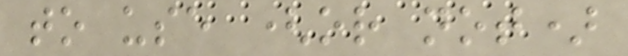to use (or not)
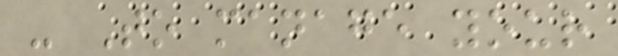- To manage your
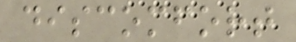discomfort
